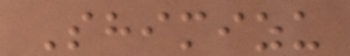Shimizu
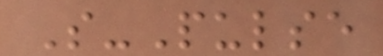S-Pulse
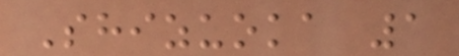Shizuoka 1
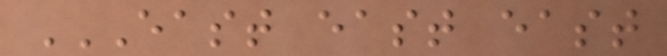EAST EAST EAST
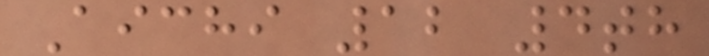Aichi 12 4th
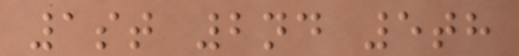1st 2nd 5th
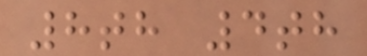8th 4th
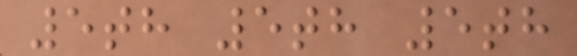5th 5th 5th
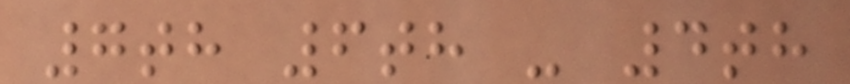7th 6th - 4th
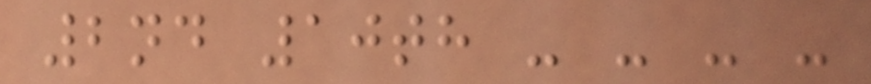2nd 10th - - - -
